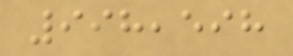998,598
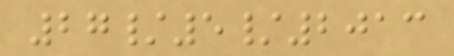27/5/2013
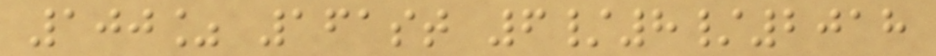100% 161st 6/8/2018
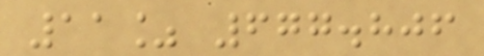11% 677.806
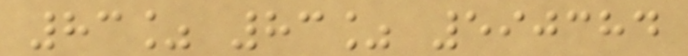83% 83% 590384
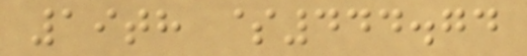19th $444.74
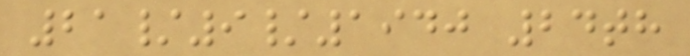21/9/1940 24th
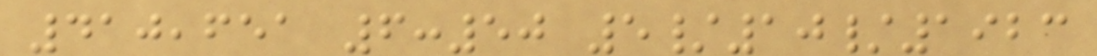410,651 6:50 5/10/1923
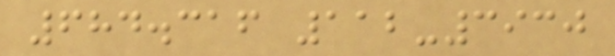684.316 112-3930
